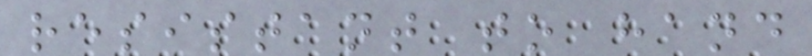resistant to hand
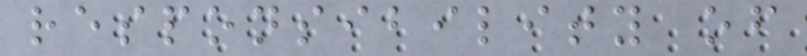responsibility of
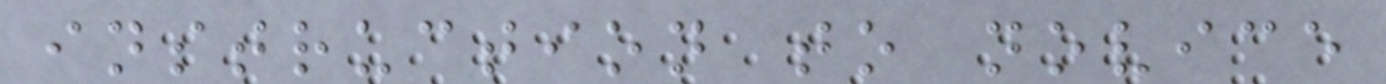instruction to novice
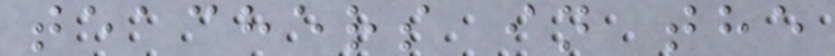teachers in the
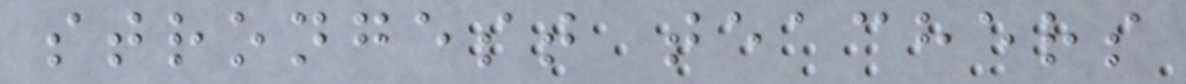strongest teachers
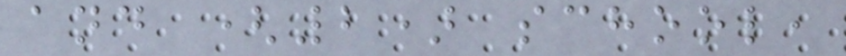and (2) school,
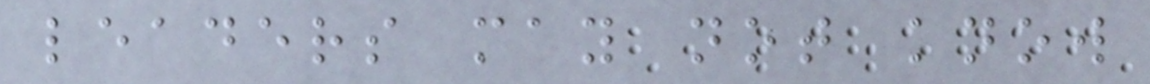leaders may not know
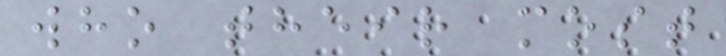who their most
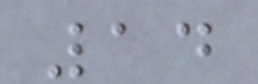14
